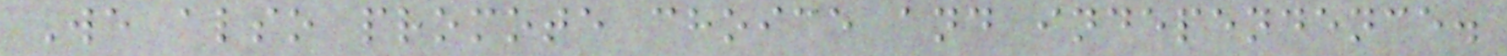We also promote choice and independence.
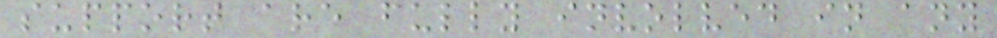support are fully involved in any
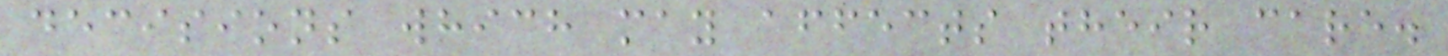decisions which may affects their care.
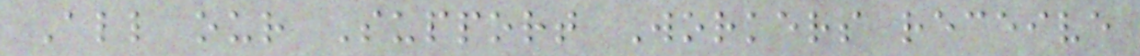All our Support Workers receive
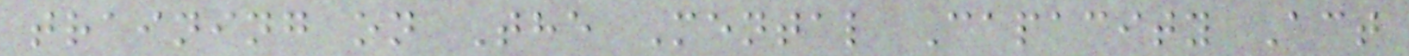training on The Mental Capacity Act
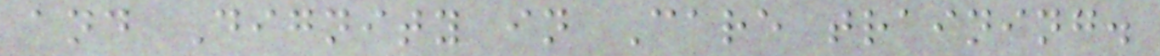and Dignity in Care training.
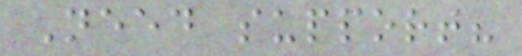Need support?
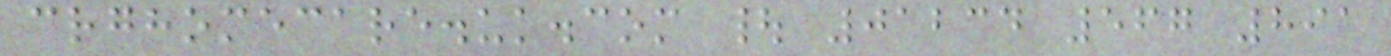crghomecare.uk.com | 01234 567 891
